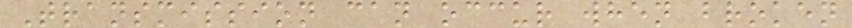Transmission can occur when broken
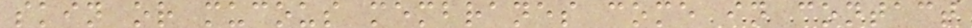skin or mucous membranes come in contact
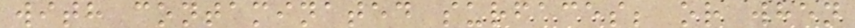with contaminated surfaces; or when
